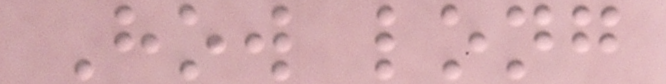How long
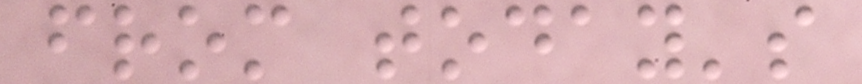from today's
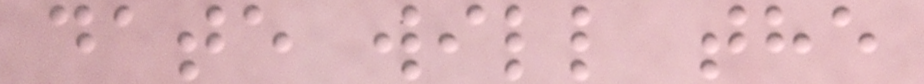date will the
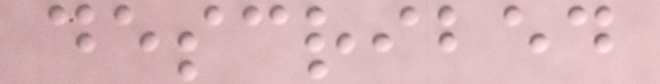described
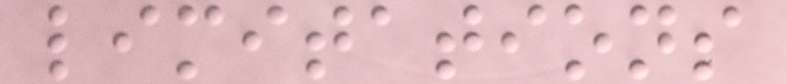limitations
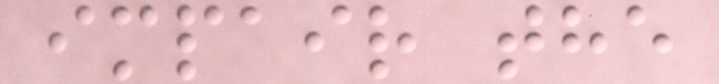impair the
